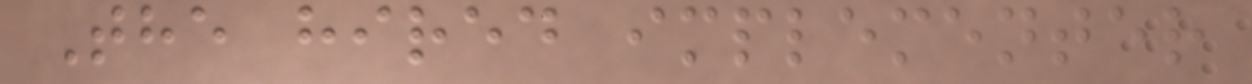The hired implementer
